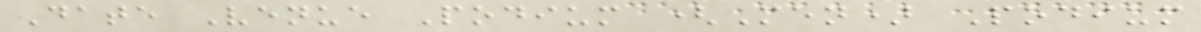Date Venue Podium (Men) Podium
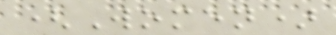(Women)
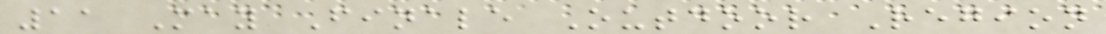11 May Finale Outdoor Region
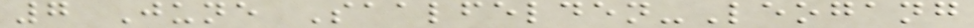7 June Saalfelden-Leogang
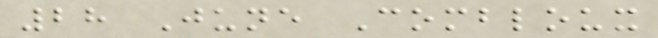28 June Combloux
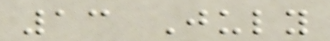13 July
